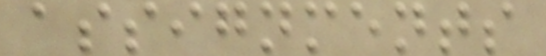assignments
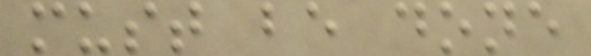must be done
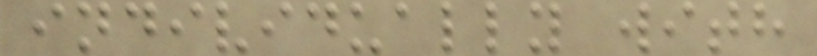individually with
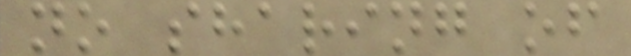no sharing of
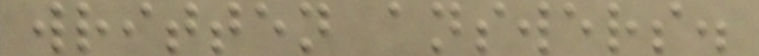written answers.
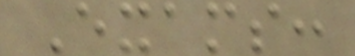Exams:
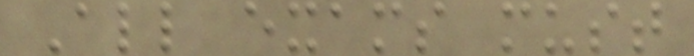All exams must
